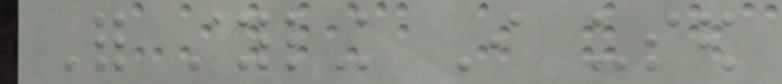For styling I used
